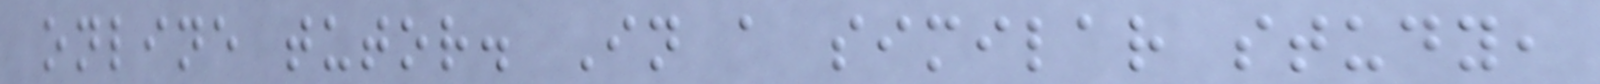online tutor. In a similar study,
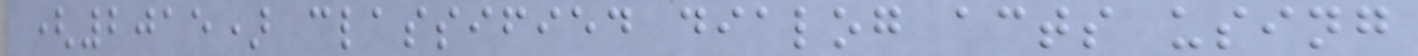(2015) classified dialog acts using
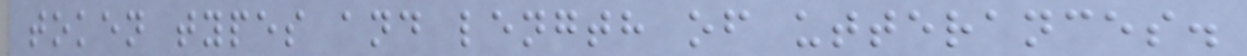token types and length of utterances.
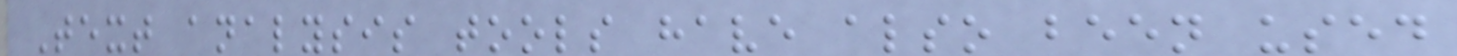Text analysis tools have also been used
